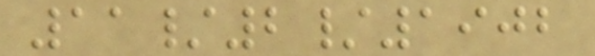11/2/1902
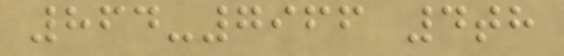864-7966 4th
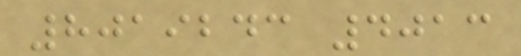8019243 4013
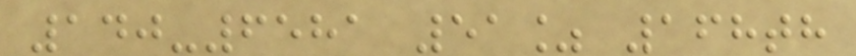140-6581 51% 168th
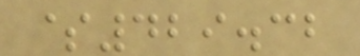$429.32
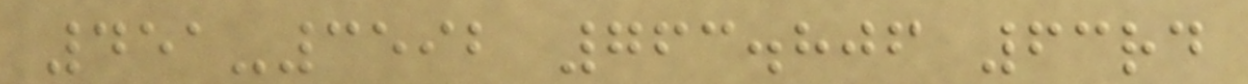451-3592 763.806 63rd
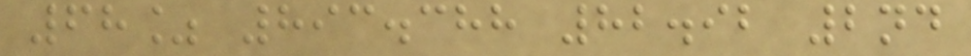68% 893.388 82.92 2nd
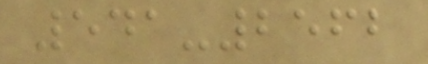541-2562
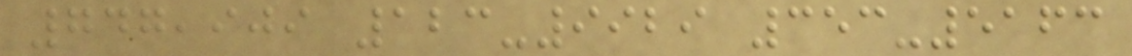747,909 123-9929 353-5163
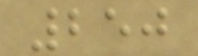250
